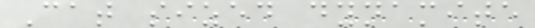Cat sized dynamite
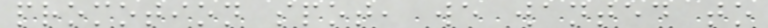promotion spot, we wanted to
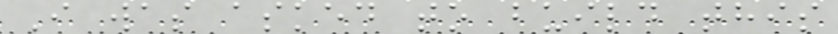I was asked to build this
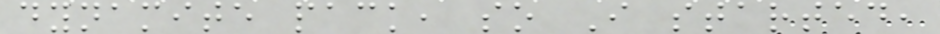dynamite pack, so I started,
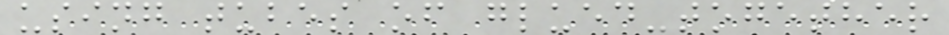using tubes of glued-together
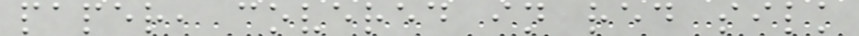paper, covered in red silk
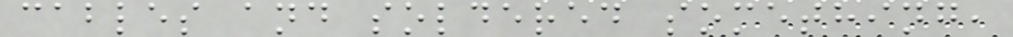cables and soldered something,
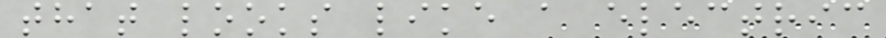that looks like a electric
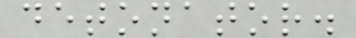detonator.
